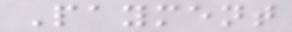Payment
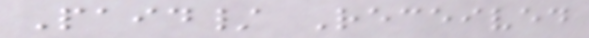Paid/ Received
